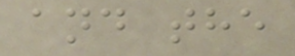and the
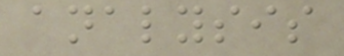analysis
